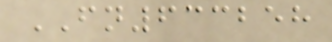FN633258
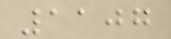1107
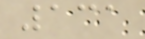131
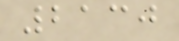2130
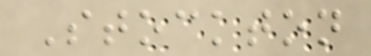Stockton
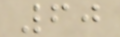60
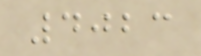4023
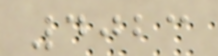4023
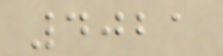4021
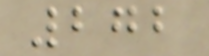272
